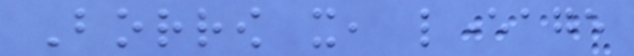Borrow it, leverage
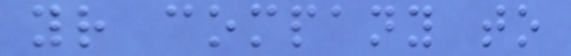your company to
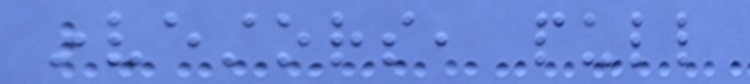investors, pull
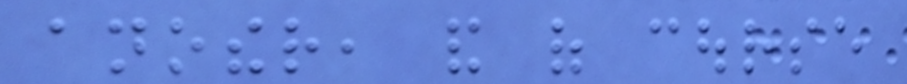another, and of course
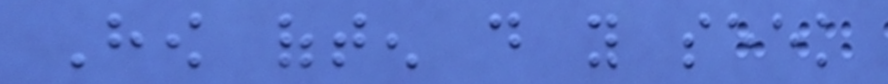How often do you seek
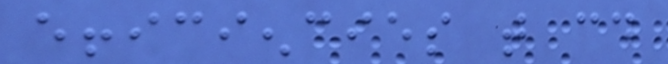efficiencies that could
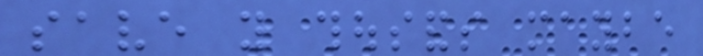save you thousands maybe
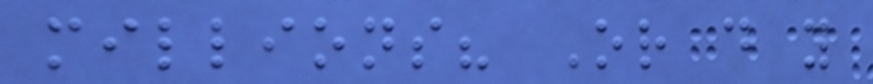millions? Or do you
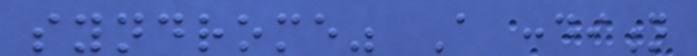syndrome" A condition
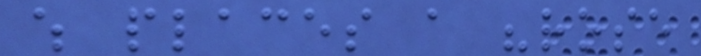which places a "rose
